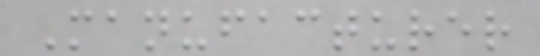Manufacturer
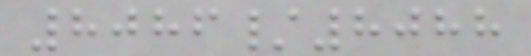8086/8088
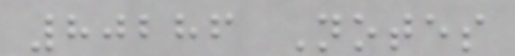80286 Notes
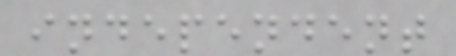independent
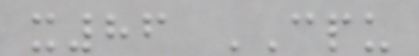x86 CPU
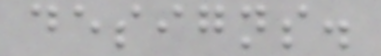designs.
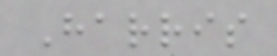Harris
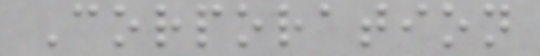Corporation
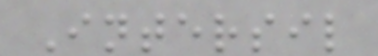Intersil
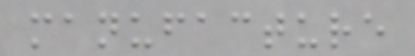manufacture
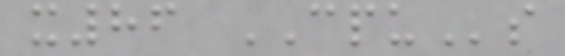x86 CPUs
